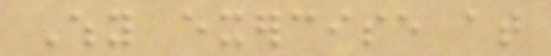Why exercise at
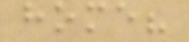home?
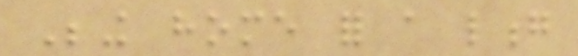Being home for a long
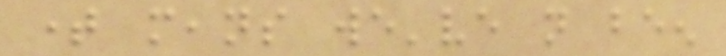time means we've not been
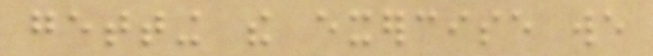getting the exercise we
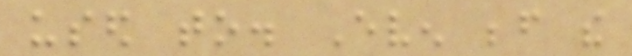used to. Even before the
